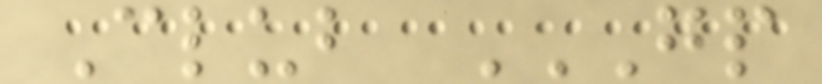Club GP
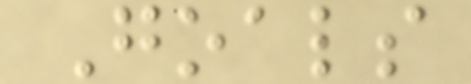Goals
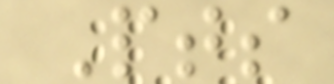Pts
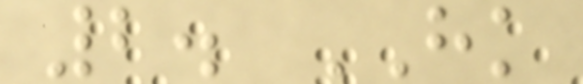2. HK
